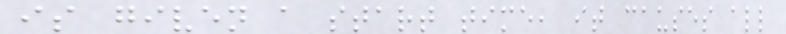is given a start time, it causes all
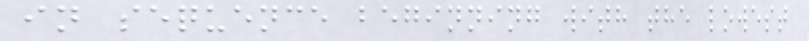in sequence beginning with the lowest
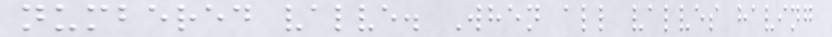numbered valve. When all valves having
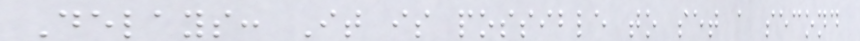Delays: It is possible to set a second
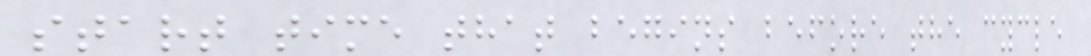start time that begins before the cycle
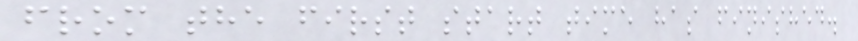from the first start time has finished.
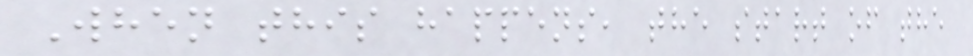When this happens, the start of the
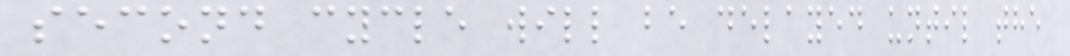second cycle will be delayed until the
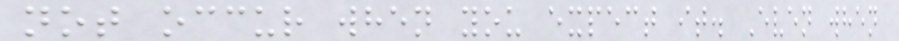not occur when you expect it. Even when
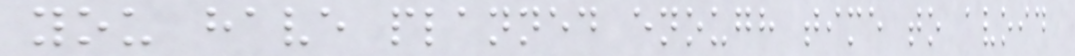you have planned enough time to avoid
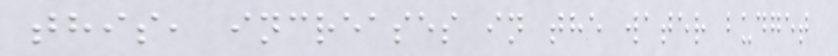this, increases in the water budget
